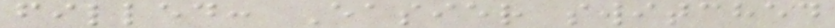filled: Easier switched
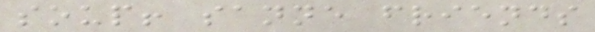soup! sanne friends
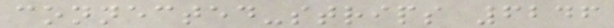connected-strips 6246
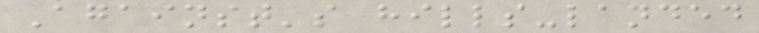Against's hills-landed
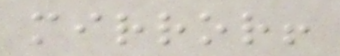mirror!
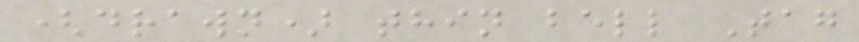(drawn) thin bell Tag
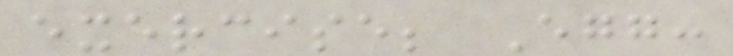exercise; Egg:
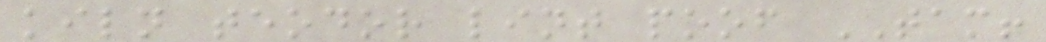kiln teodor lint poof TAM!
